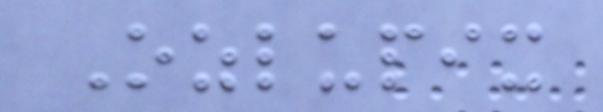Ozlupix
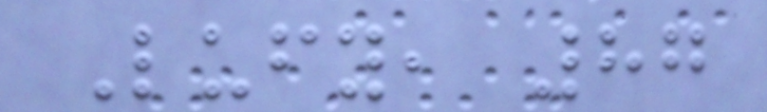Lufy, 87
